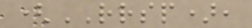(RRSP),
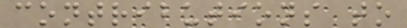contributions to
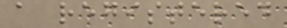a registered
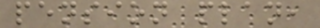pension plan,
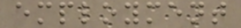employment
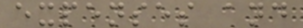expenses and
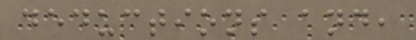deductions and,
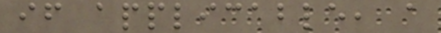if applicable, a
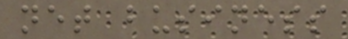net business
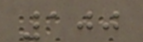100
